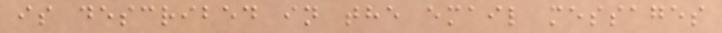is described in the email messages
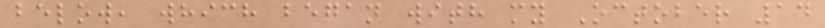below, which began with my October 14
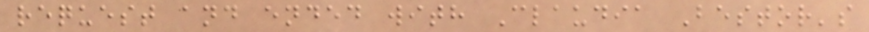request and ended with Claudia Bestor's
